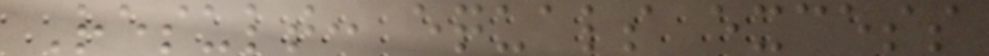Result: equals excess
